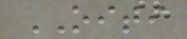OITI
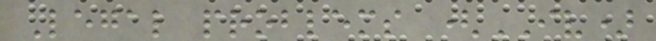Legal problems (IV)
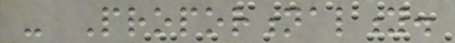- Proportionality.
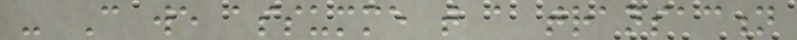- Can we assumme that a transaction
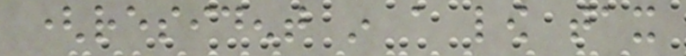(resident in a low tax
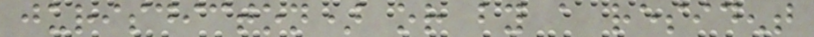jurisdicton) or by a resident
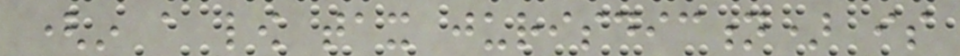(in a low tax jurisdiction) is
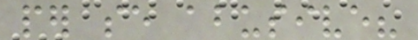per se abusive?
